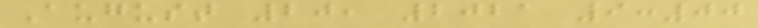August 20, 2021 9:00
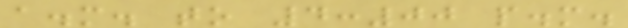a.m. to 4:00 p.m.
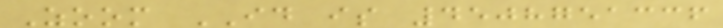Zoom ID is 4508751336
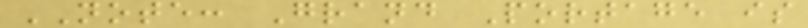NOTE: Grand Portage is
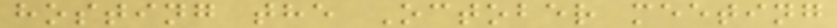hosting the October meeting
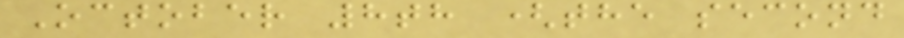October 8th (the second
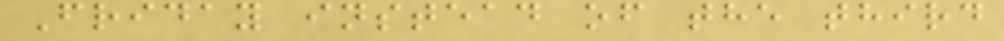Friday instead of the third
